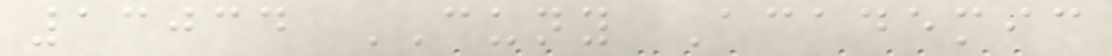13034 CUNY Academic
